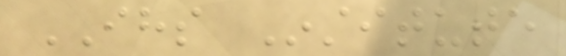IHS Institute
